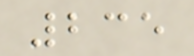235
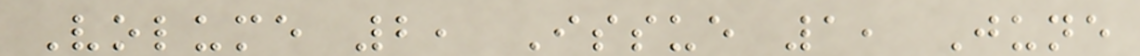Volume 2, Issue 1, June
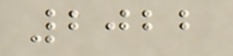2022
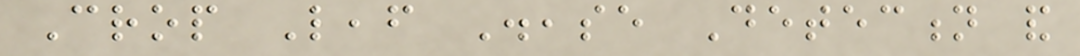Crop Leaf Disease Detection and
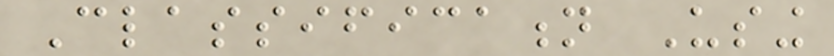Classification Using
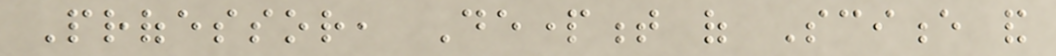Professor, Department of Science and
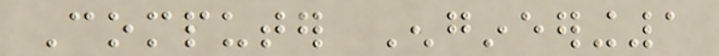Computer Engineering1
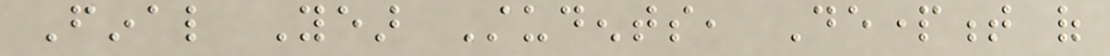Final Year Students, Department of
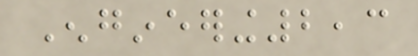Engineering2,3
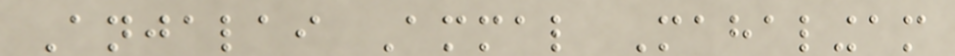Anjalai Ammal Mahalingam
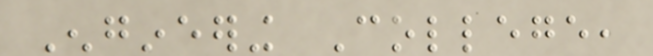Engineering College,
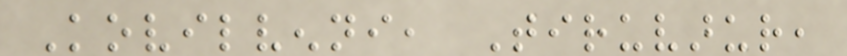Kovilvenni, Tiruvarur,
